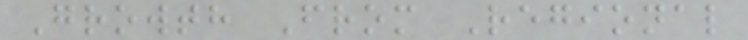Growth From Regional
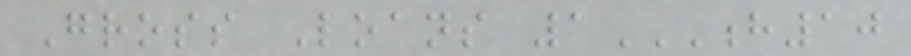Gross Loans 1H10
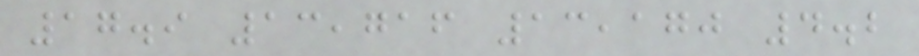17.9 13,716 13,170 4.2
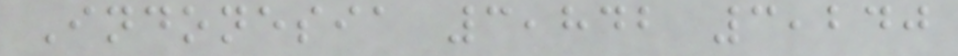Indonesia 3,842 3,240
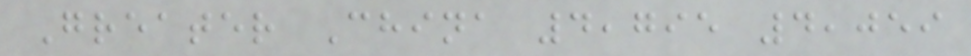Greater China 4,795 4,059
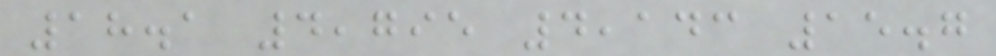18.1 4,795 4,143 15.7
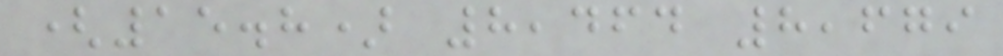(15.8) 8,464 8,679
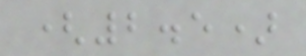(2.5)
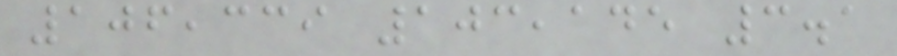106,339 103,145 3.1
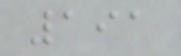191
